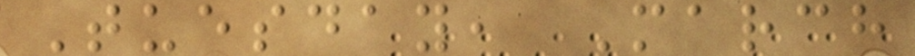Tuesday, March
